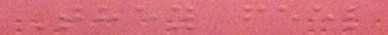They feel
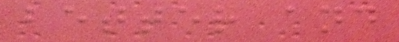better and
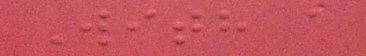With a
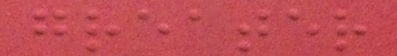greater
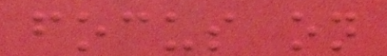focus on
